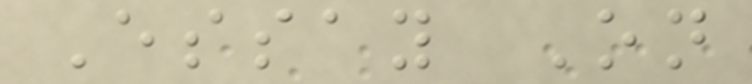Essay On
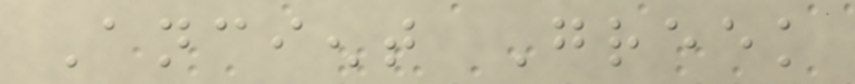Ancient Greek
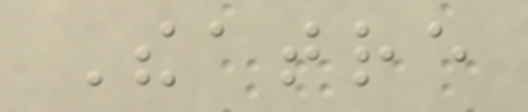Theatre
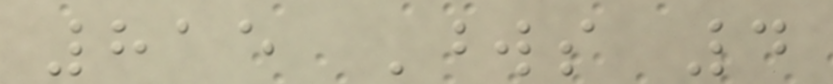815 Words 4
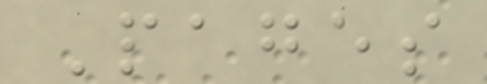Pages
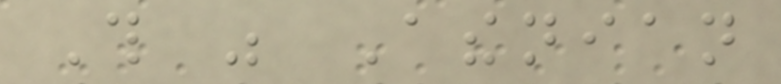This was Athenian
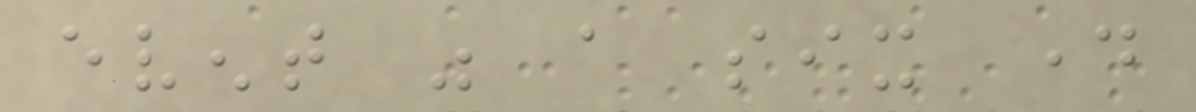event was a six day
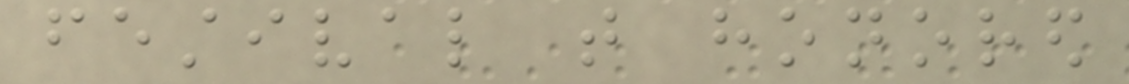festival that honored
